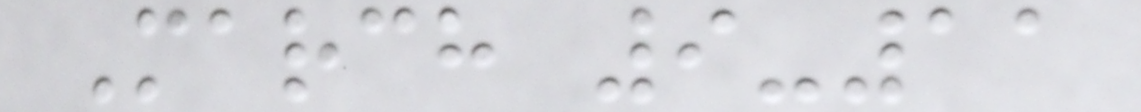March 9-11
